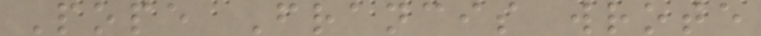Pope Francis wrote
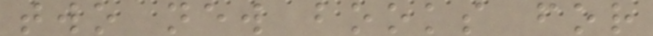two new books for
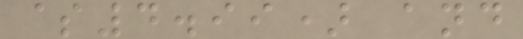$4.99) and
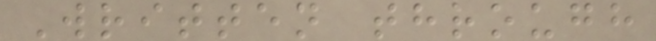Written through
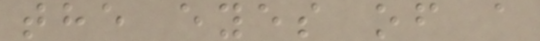the eyes of a
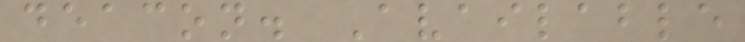deacon. Available
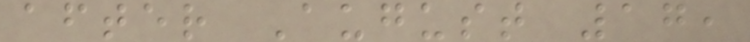after August 17,
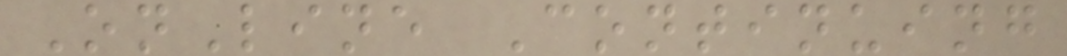OnLine Continuing
